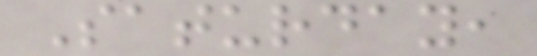Saturday,
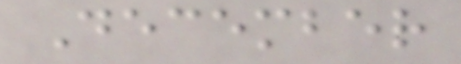December
